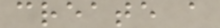create a
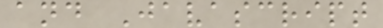and Javascript
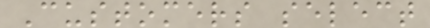Customers select
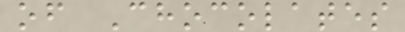of Chocolates
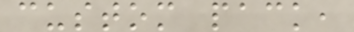custom pack,
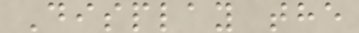Display the
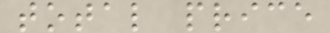total price
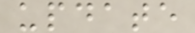update
